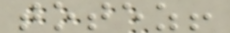totez!
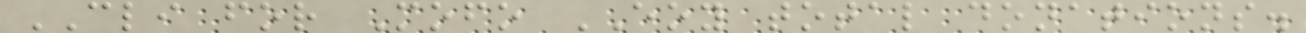CLI for Mofo EOY total donations.
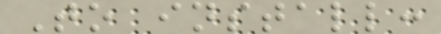To install:
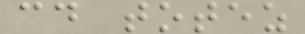cd totez
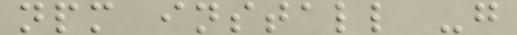npm install -g
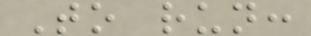To run:
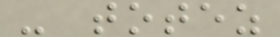- totez
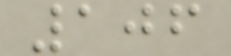106
